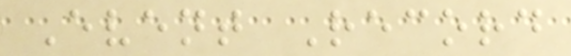Event Record
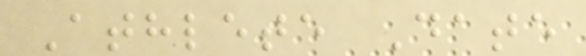Athlete Date
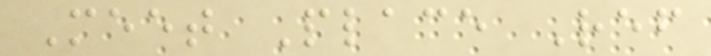Meet Place Ref
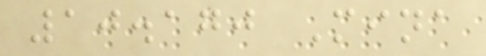10.170 Mina
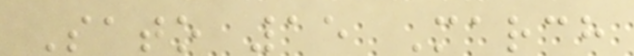Sato 15 March
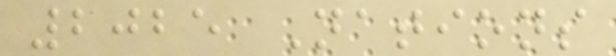2025 Nations
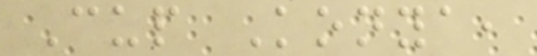Cup Konya,
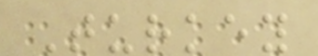Turkey
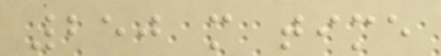250 m time
